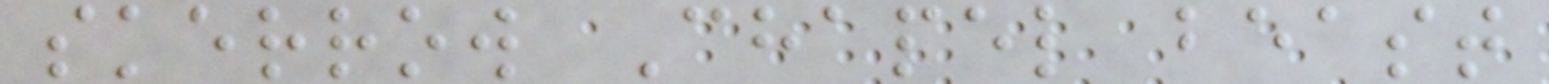skerrow Chapel beast
